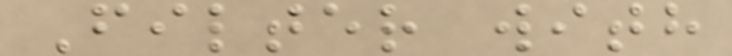Filter with
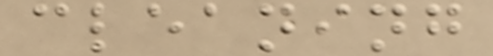cleaning
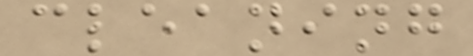cleaning
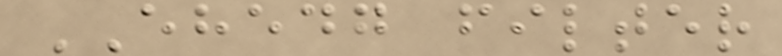EHEDG filter
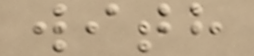with
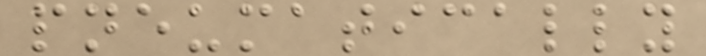pneumatically
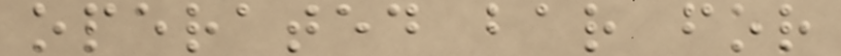operated bar for
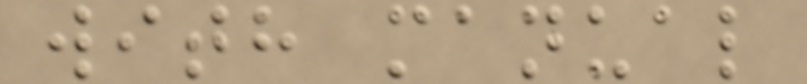with manual
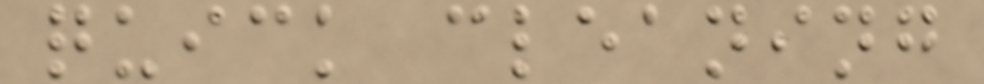quick cleaning
